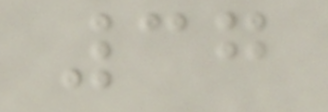37
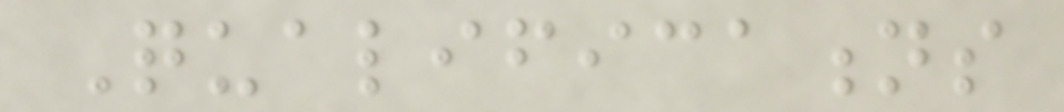Qualifications
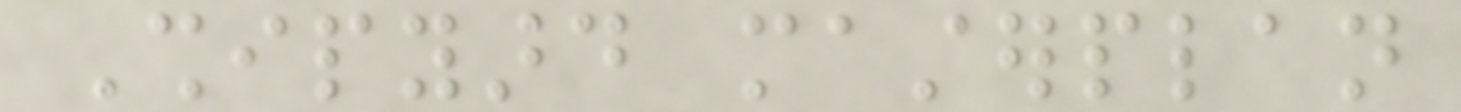Shipyard masterplan
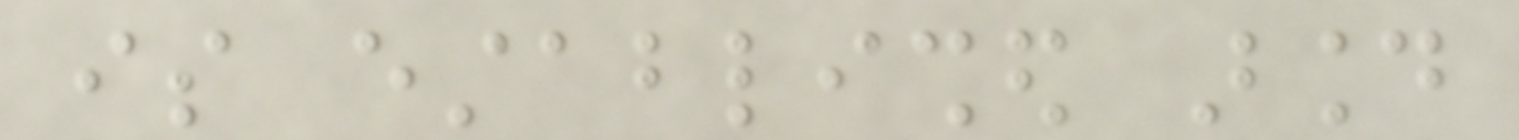is established around
